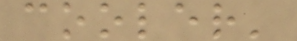cooler'
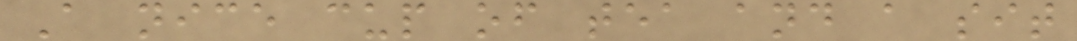A nice cup of tea and a sit
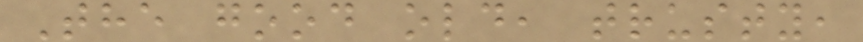The good old, trusty,
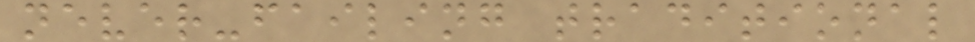never-failing traditional
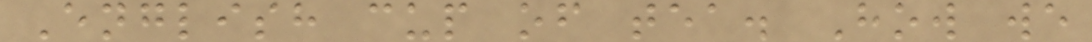English cup of tea. How we
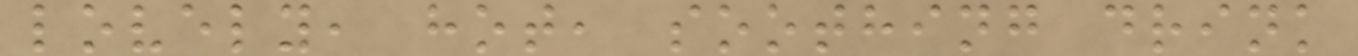lovely, hot, soothing drink
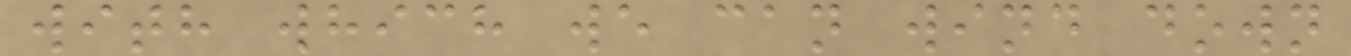with which we can wind down
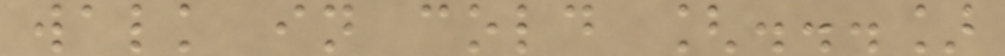walk in cold [...]
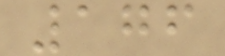176
